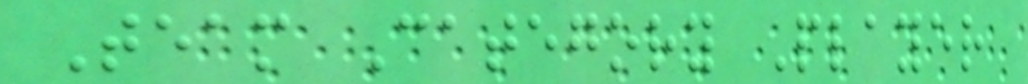Team Category Player
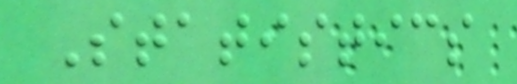Statistics
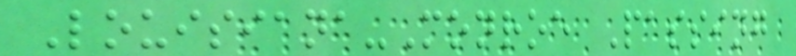Louisiana-Monroe Passing
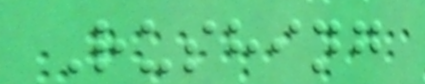Rushing
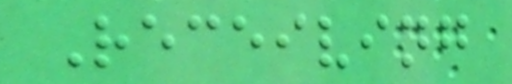Receiving
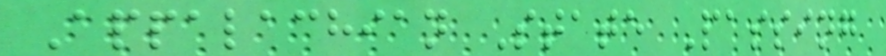Appalachian State Passing
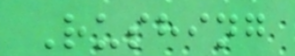Rushing
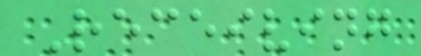Receiving
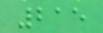215
